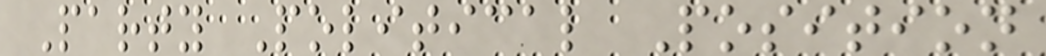Party Political Position
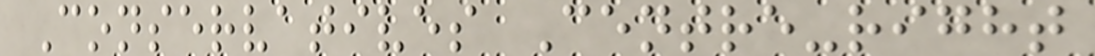Conservatives Centre-right
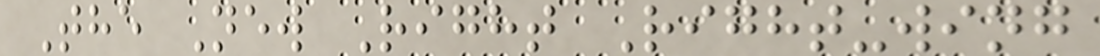The New Right Right-wing
